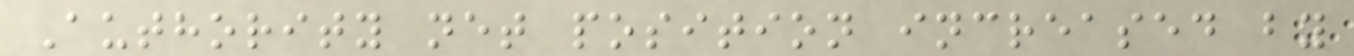Authority net position increased by
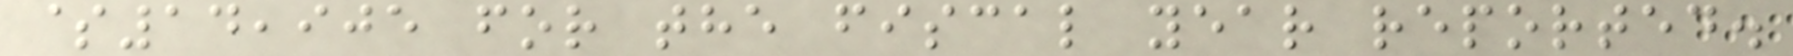$14,905 for the fiscal year reported.
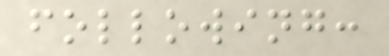following:
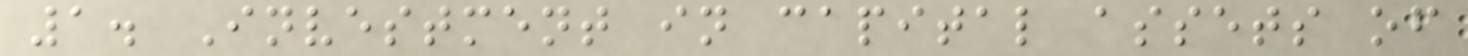1. Investment in capital assets of
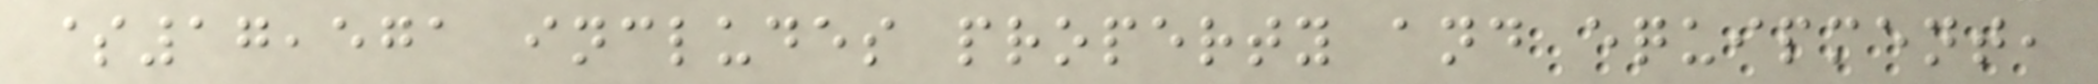$17,571 includes property and equipment,
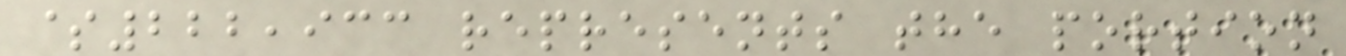$222,933 represents the portion
